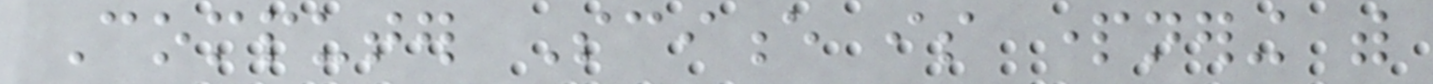Computer Science is partnering with
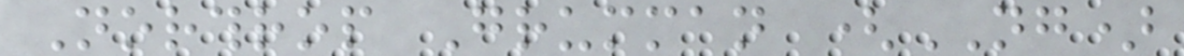Northrop Grumman (NG)
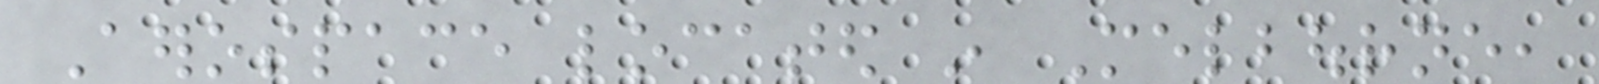Aerospace located in Melbourne,
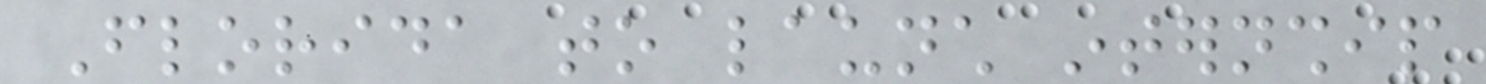Florida to launch internship
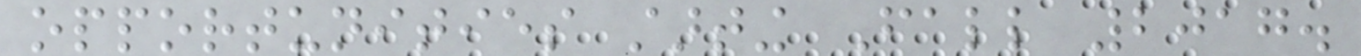opportunities starting Fall 2017.
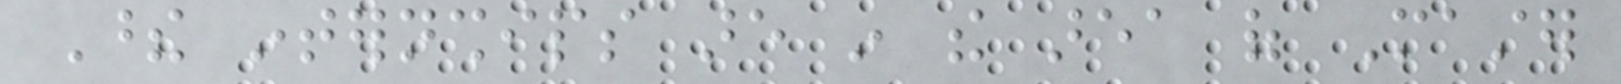These internships are in the area of Master
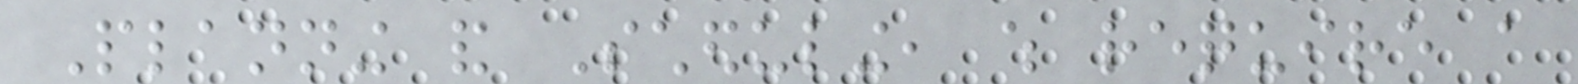Planning and Scheduling, which require a
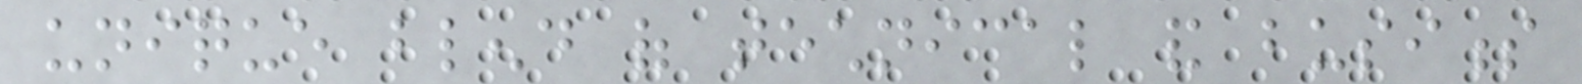unique blend of technical and business
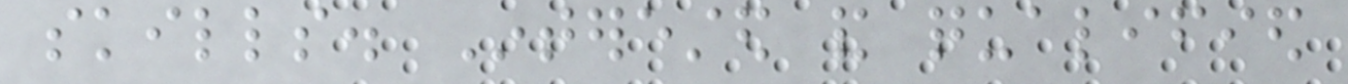skills. Interested and qualified
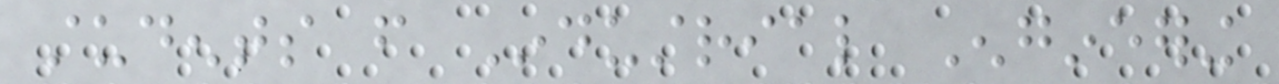students from Industrial Engineering
